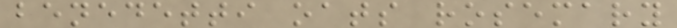benedetti oats rosemary
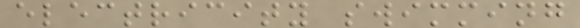electricity swimming
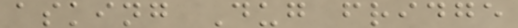asking Dug fridge
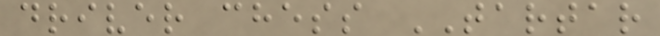driver chess TARTAR
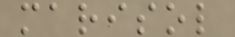marisol
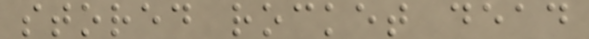stored rocket dead
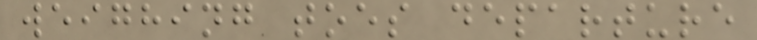weighing toes departure
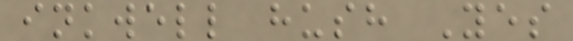inkwell hush Yes
